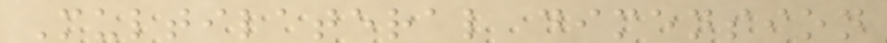Multilateral dimension
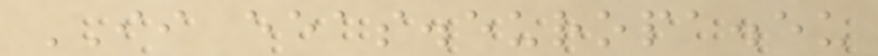II eeas.europa.eu
